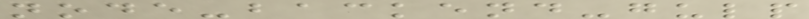node-backend-gulp
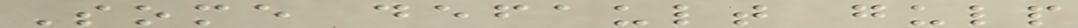Some default gulp
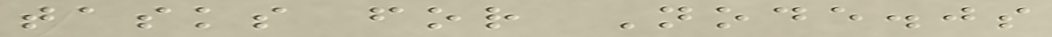tasks for Node.js
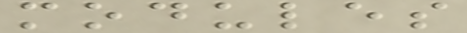modules
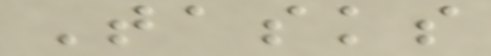Tasks
